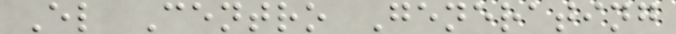El Centro Generating
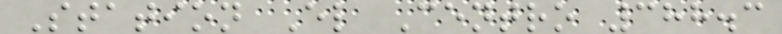Station El Centro 388.3
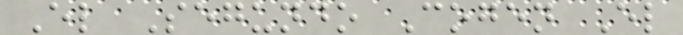El Segundo Cogen El
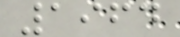1964
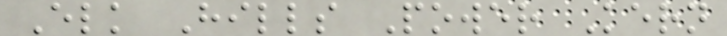Elk Hills Power Kern
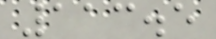113.5
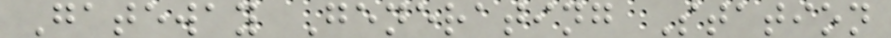Gateway Generating Station
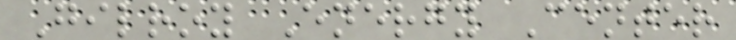Gilroy Energy Center
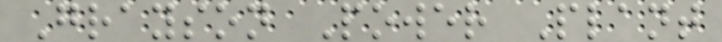Grayson Power Plant
